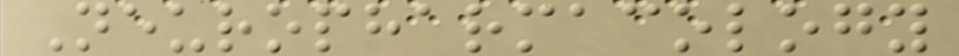Neuropharmacology
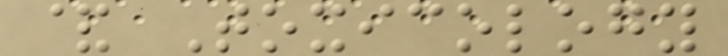& Toxicology
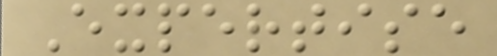Expertise
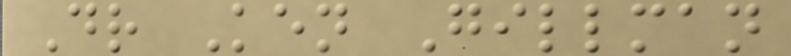Dr Ken Gillman
